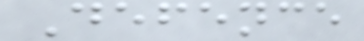Defence
